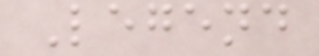Legend
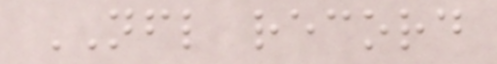NFL record
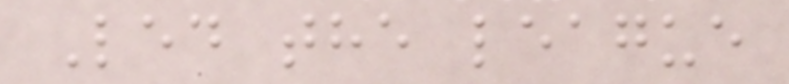Led the league
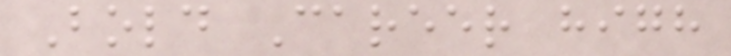Bold Career high
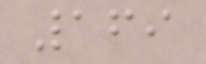169
